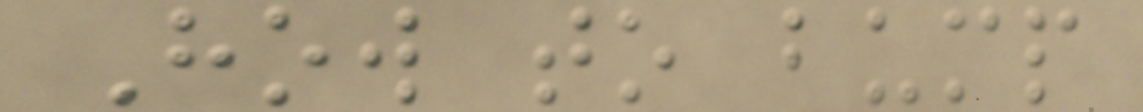How to bump
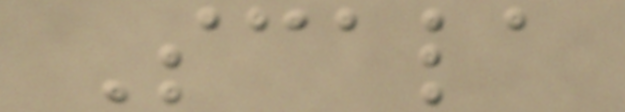Scala
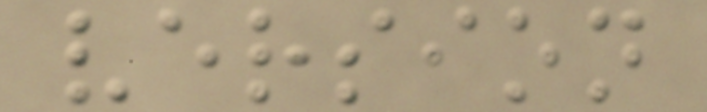version
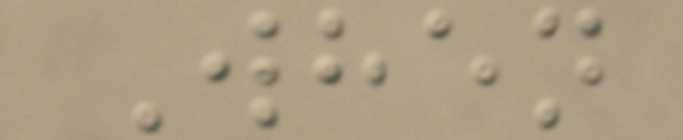When
